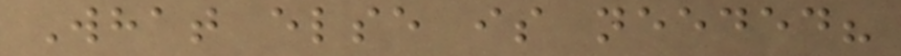What else is needed?
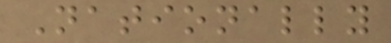Nationally
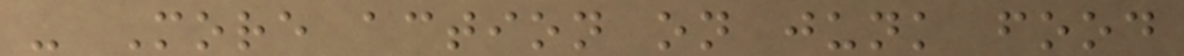- More action on junk food
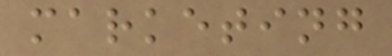marketing
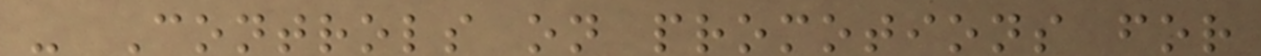- Controls on promotions for
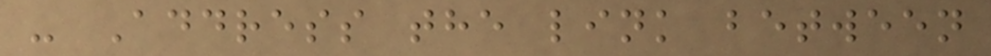- Address the link between
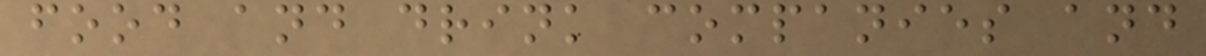food and drink companies and
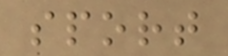sport
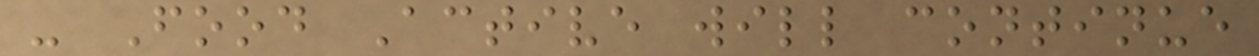- Food Active will continue
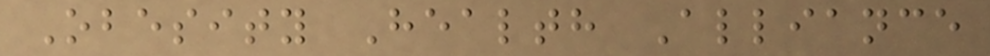Obesity Health Alliance
